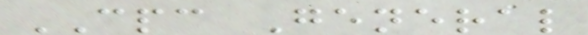CPC General
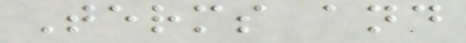Terms and
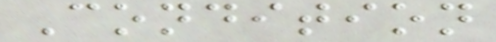Condition
